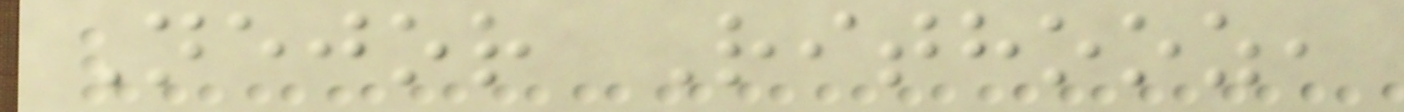Nejor Rithooz,
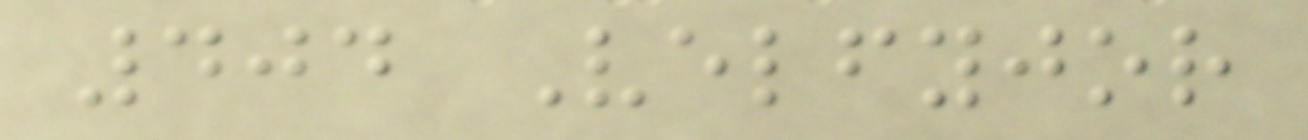404 Velfyjor
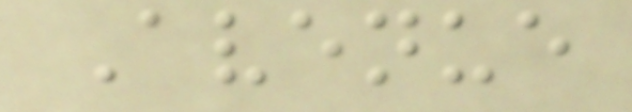Avenue
